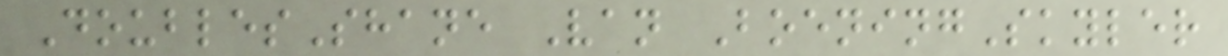DoublesShane Van BoeningSkyler
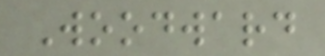Woodward
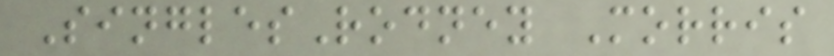SinglesRodney Morris
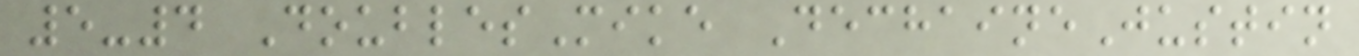5-4 DoublesMike DechaineJustin
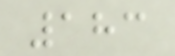183
